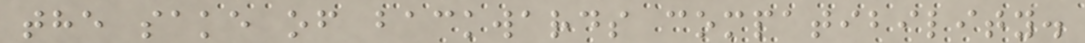the sake of backwards compatibility.
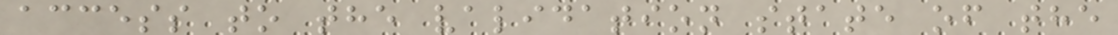access to the validation state of the
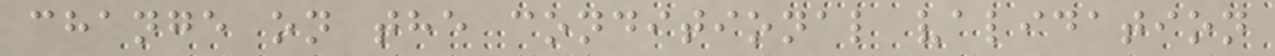change on the conditional validation
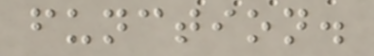function.
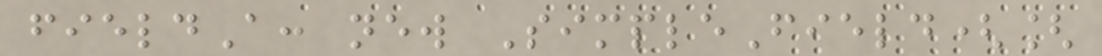fieldA: new SimpleField([
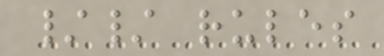// rules
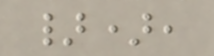}),
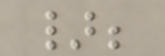};
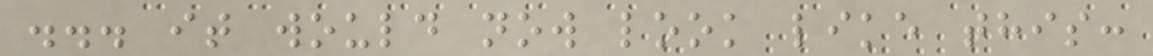... it would now look like this:
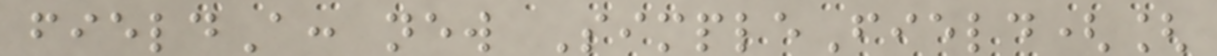fieldA: new SimpleField([
